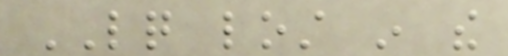LQ lost in the
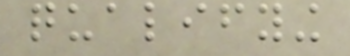qualifying
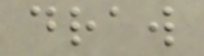draw
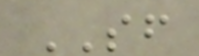SF
